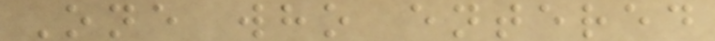One who entered
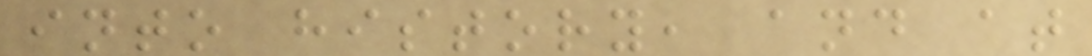into history, and at
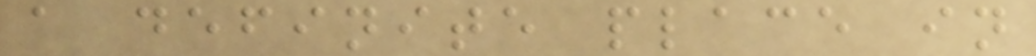a definite place in
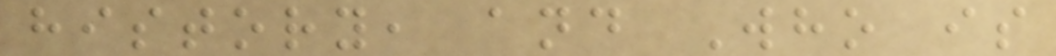history, and Who is
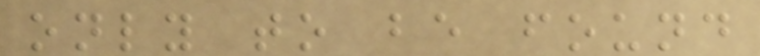only to be found
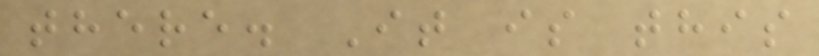there. It is this
